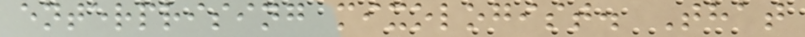enterprising mixologist. That
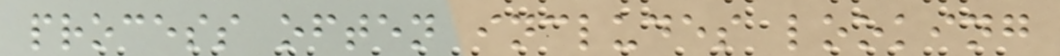process often includes looking
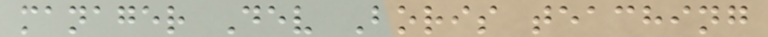manager Dev Boris teaching
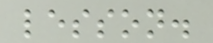lesson.
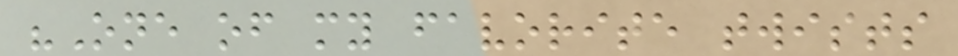"One of my favorite twists
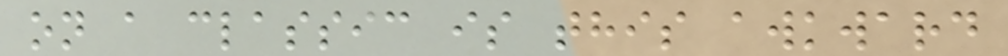on a classic is this awkward
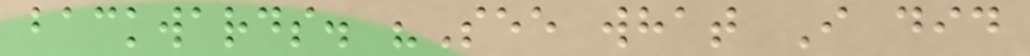backwards. "See what I did
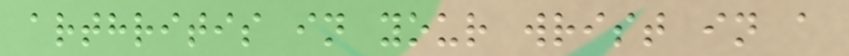arthritis in your wrist in a
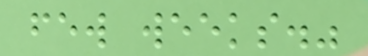few weeks."
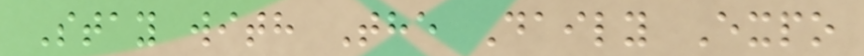Stay with The Daily Expo
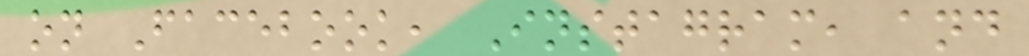on Facebook, Instagram, and
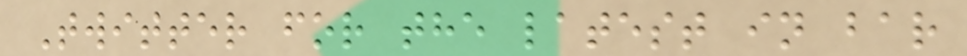Twitter for the latest in bar
